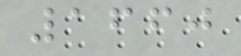1660
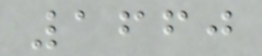1660
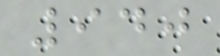940
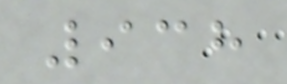938
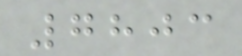7803
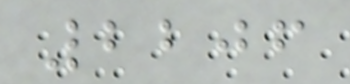2206
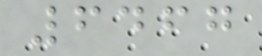6467
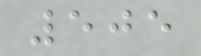505
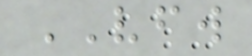VFW
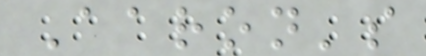Aaron's
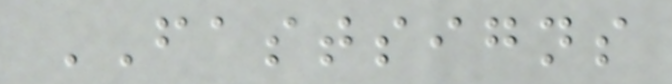FASTSIGNS
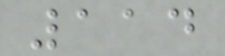114
